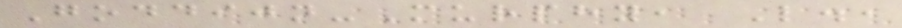Goddijn-Murphy, L.,
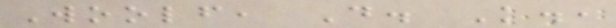Woolf, D. K.,
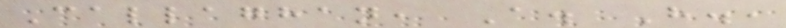Callaghan, A. H.,
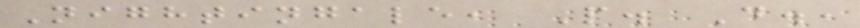Nightingale, P. D.,
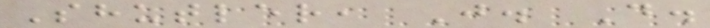Shutler, J. D.
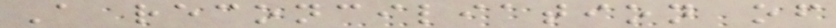A reconciliation of
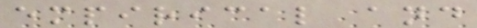empirical and
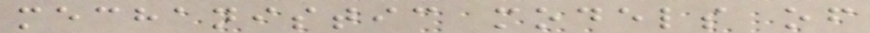mechanistic models of
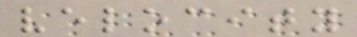velocity
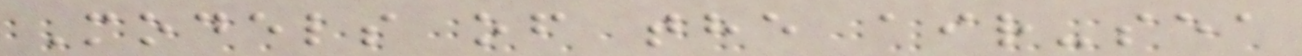Models of the air-sea
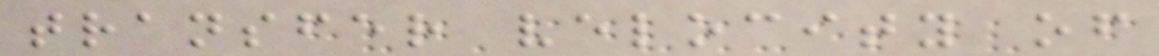transfer velocity of
